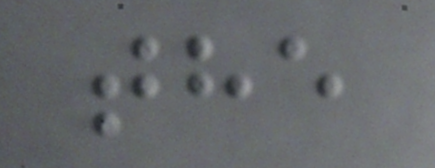the
